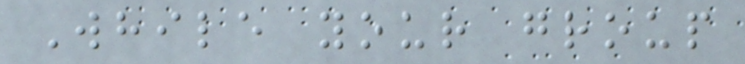While your group
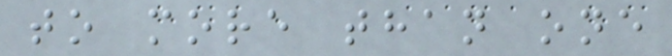to more than one
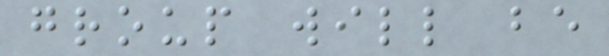group will be
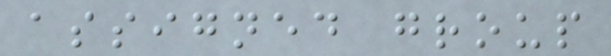assigned group
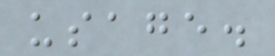usage.
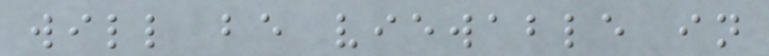will be viewable in
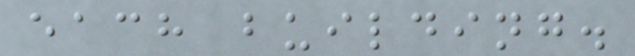each building.
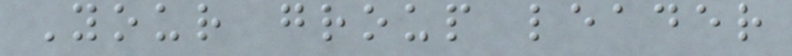Your group leader
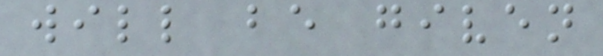will be given
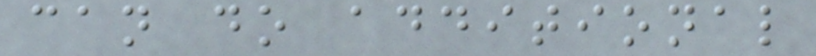can do additional
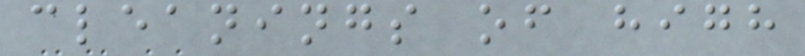cleanings of high
